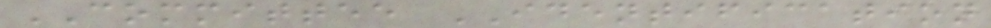COMMITTEE IDENTIFICATION
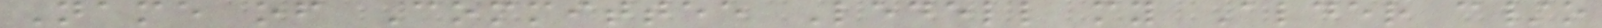Name of Committee Ledell my Alder c/o
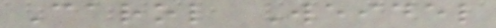Carol Weidel
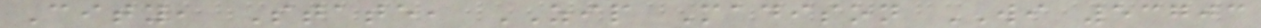City, State, ZIP Madison WI 53703
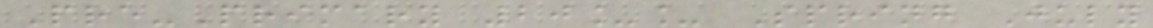Pre-Primary 20__ Spring July
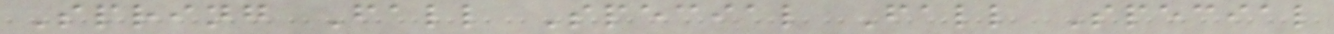Spring Fall Special Fall Special
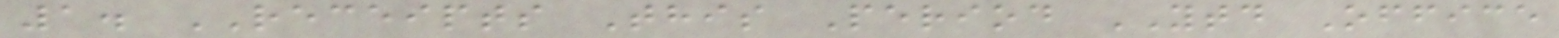1. RECEIPTS This Period YTD Office
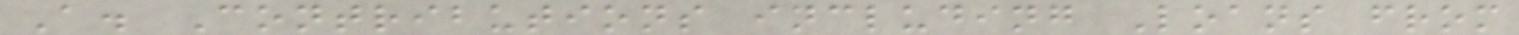A. Contributions including Loans from
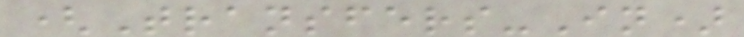(Transfers-In)
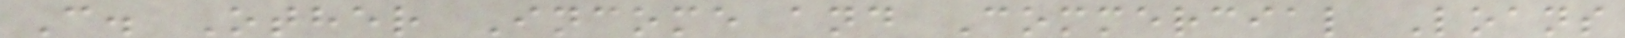C. Other Income and Commercial Loans
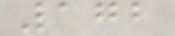172
